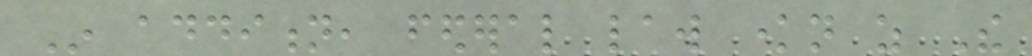In addition, federal law known as The
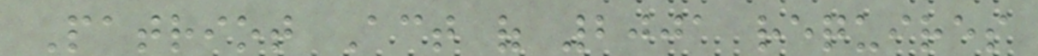Patriot Act of 2001 requires
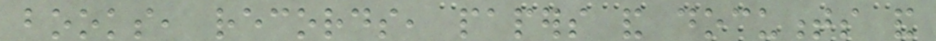books, records, papers and documents and
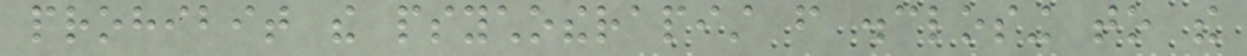prohibit the psychotherapist from disclosing to the
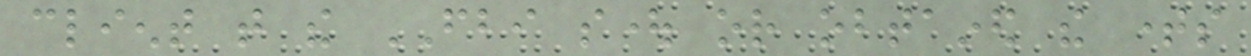client that the FBI sought or obtained the times
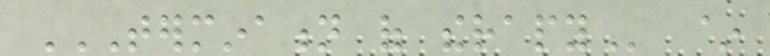TERMINATION OF THERAPY ~
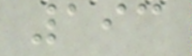193
